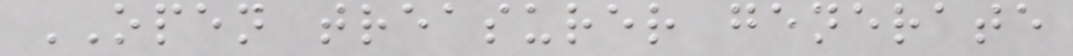OPEN treasurer generate
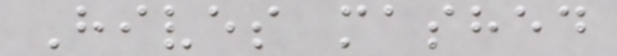Hives mashed
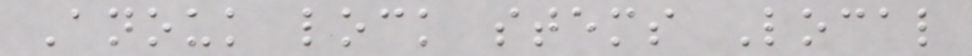Anouk lock stems Local
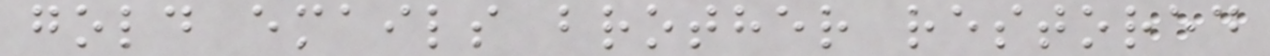gold emails brother restored
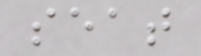seat
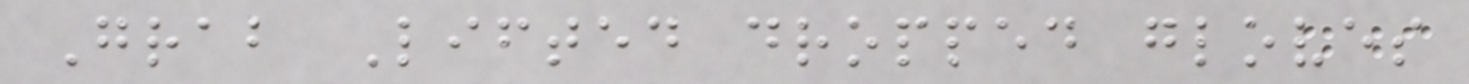Grab Lifted dropped gloves
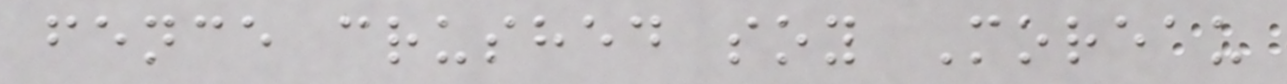fence crushed soy Moreau
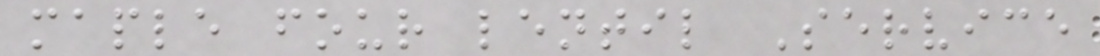maple four lentil Service
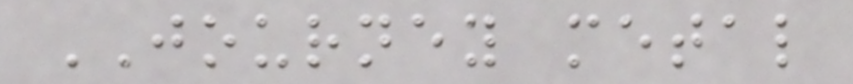JOURNEY metal
